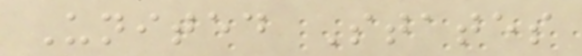United States
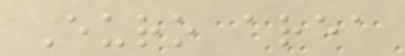Euro area
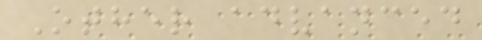Other advanced
